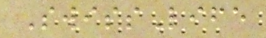SwissLife
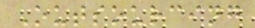Outsourcing
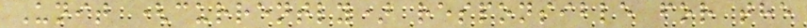Unit (currently) responsible for the
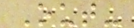Out-
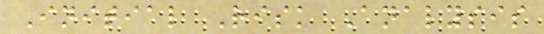Initial Risk Analysis
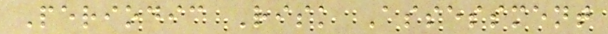Periodic Risk Assessment
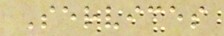Services
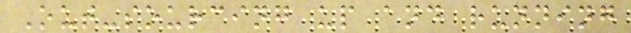Out-sourcing up and running
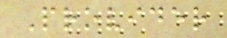Provider
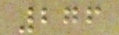276
